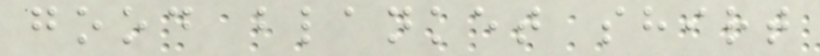good blanket shirt
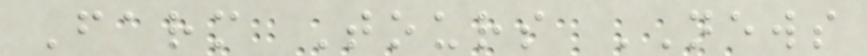Farm Tours NEWS
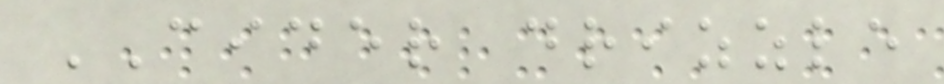CIDER drizzle
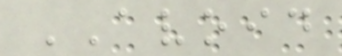AVOID
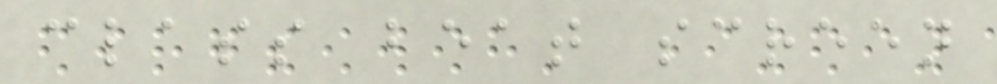class beat screen
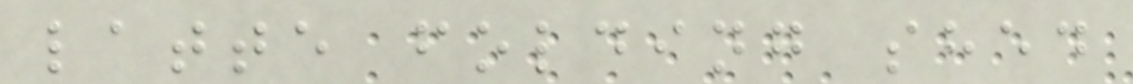latte folding shed
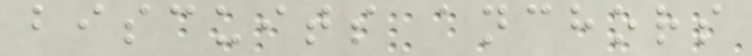biscuits anchors
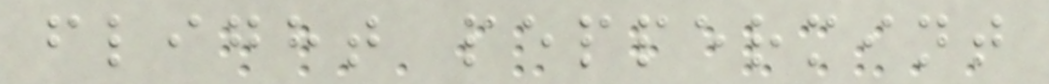flight peppermint
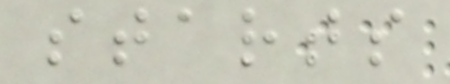starts
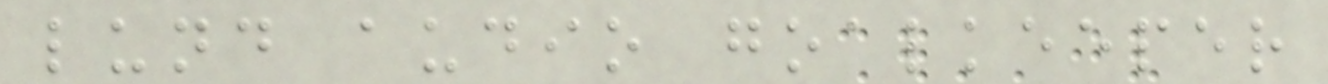lund audio goalkeeper
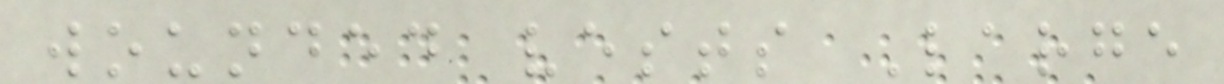wounded vests Large
